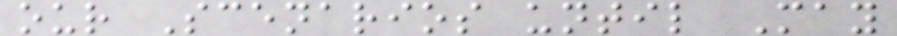our Scenarios until May
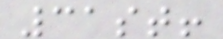31st!
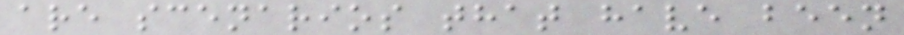are scenarios that have been
